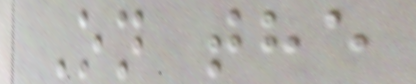On the
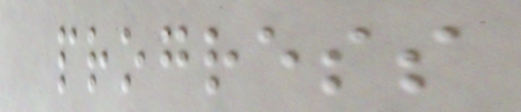progress
